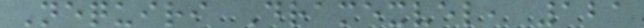Nequiri Dramexvel, 121
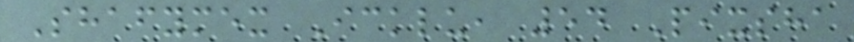Shafymex Icklu, 54 Pixsha
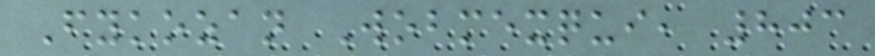Fykozan Wobmexqui, 803
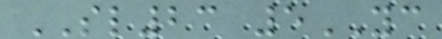SL23 5YC
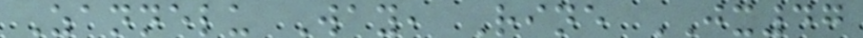Zannelu Way, Rine JX47
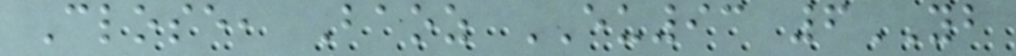Close, Baoz EU93 6YB
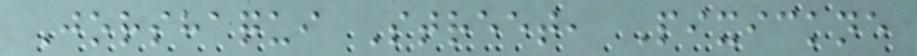Jorshaqui Street, Pixickne
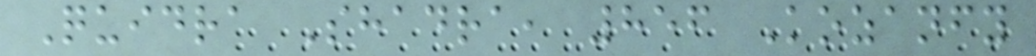Quidra Shadra, 856 Kozanfy
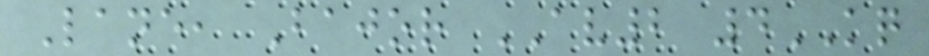Lane, Bajor AV2 4KQ
